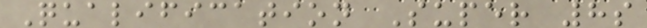Qualification Super 8s
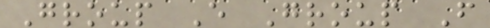Group E Group F
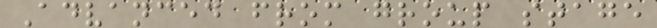Advanced from group stage
